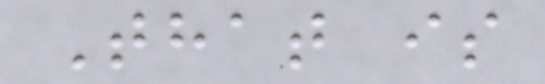That is
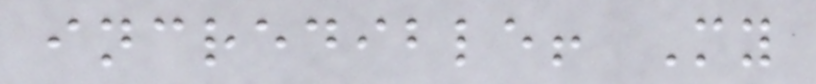incredible! My
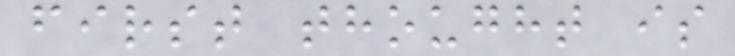first thought is
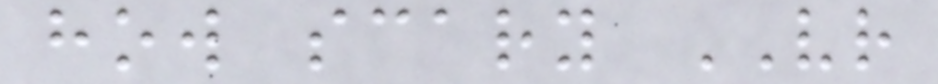how scary VR
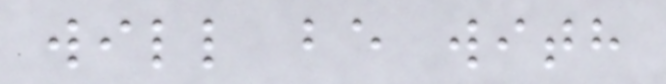will be with
